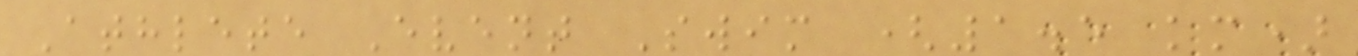Athlete Event Swim (1.5 km)
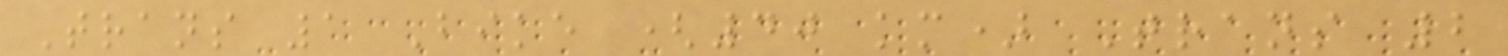Trans 1 Bike (40 km) Trans 2
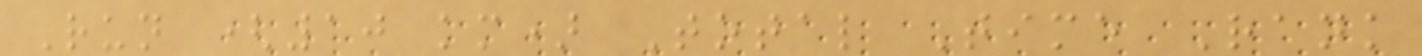Run (10 km) Total Time Rank
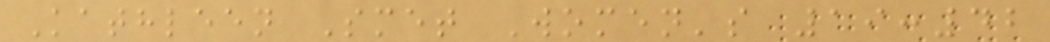Kathleen Smet Women's 19:42
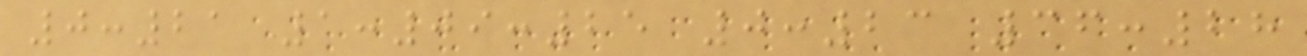0:21 1:09:25 0:23 36:28
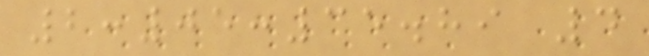2:05:35.89 4
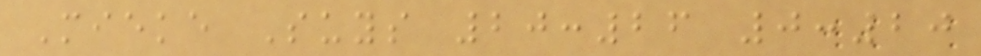Mieke Suys 20:26 0:20
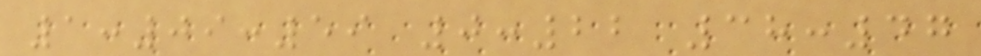1:09:59 0:22 38:47
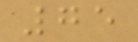75
